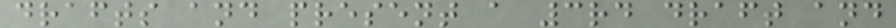drafts and present a 3rd draft and
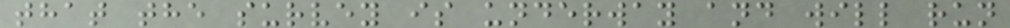that the survey is underway and will run
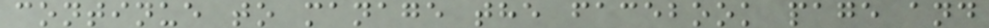continue to manage the facebook page and
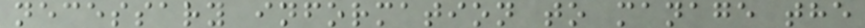necessary information to manage the
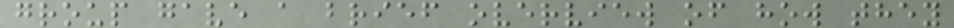group gave a brief overview of how they
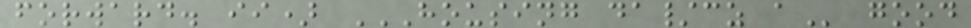forward. ii) HOUSING DA/CZ A good
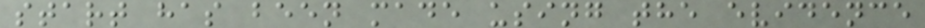start has been made using the evidence
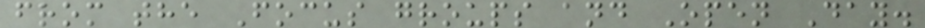from the Focus groups and Open Day.
